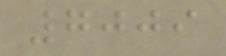7009
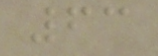63
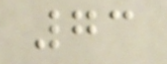73
